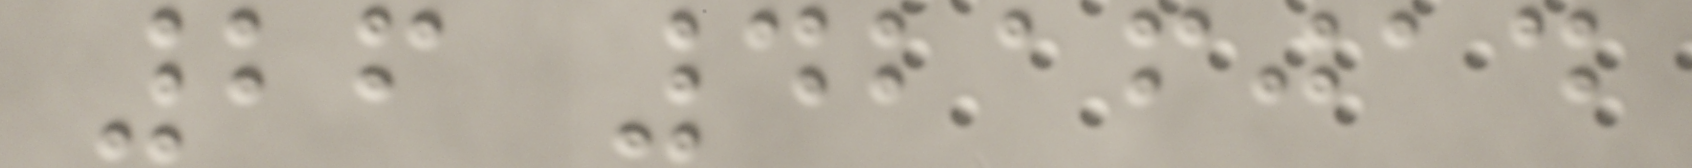26 4216014
